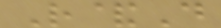R&D
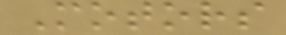Motors
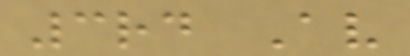3rd Av
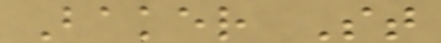Baker St
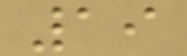19
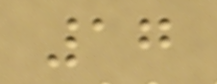17
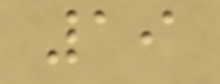19
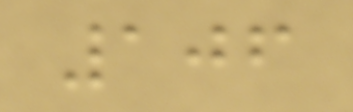106
